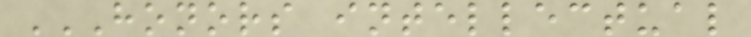HONORS INTELLECTUAL
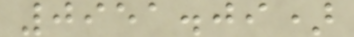0951.09)
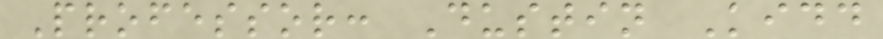Professor: Dustin Kidd
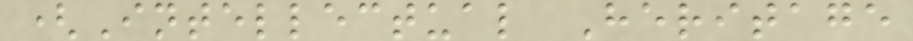(Intellectual Heritage
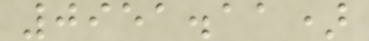0951.11)
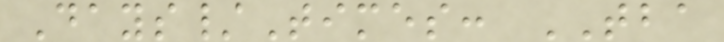Days/Times: TBA
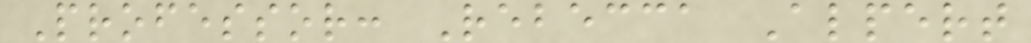Professor: Rebecca Alpert
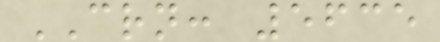CRN: 5635
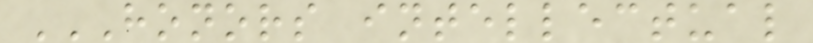HONORS INTELLECTUAL
